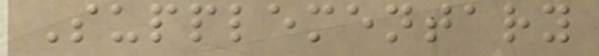Supplementary
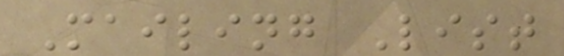Mailing List
